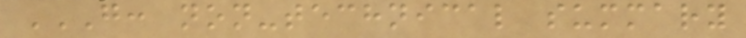G: NON-TECHNICAL SUMMARY
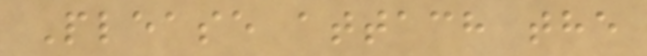Please attach the
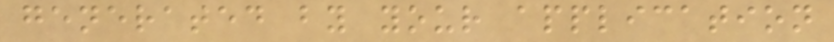generated by your application
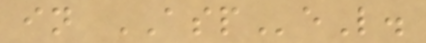in ASPeL.
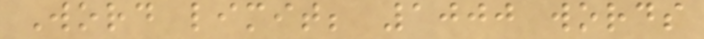Word limit; 1000 words
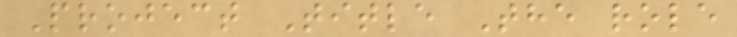Project Title The role
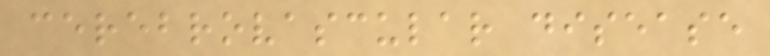cerebrovascular disease
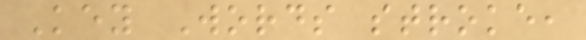Key Words stroke,
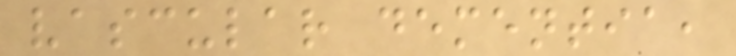vascular dementia,
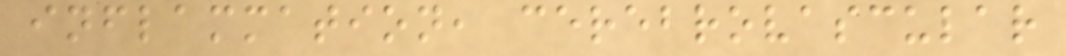inflammation, cerebrovascular
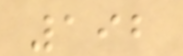192
